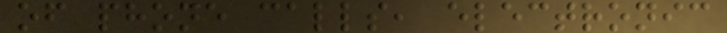of phone calls, electronic
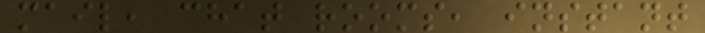mail, chat rooms, instant
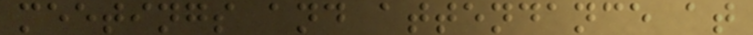meetings and attendance at
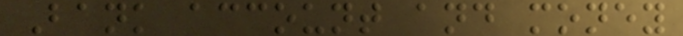Bank account and money
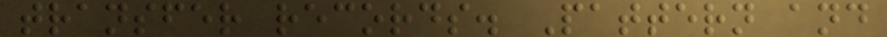transfer records. Pattern and
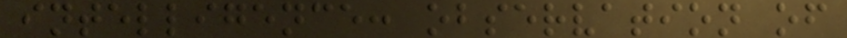intelligence: observation of
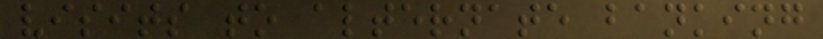visits to alternate banking
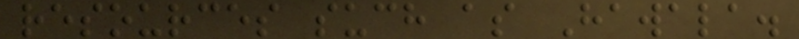resources such as Hawala.
